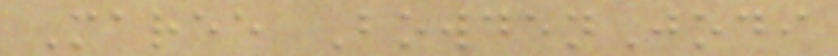Maree BowdenJodi
